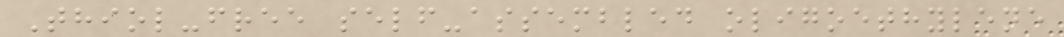Thiol-free self-assembled oligoethylene
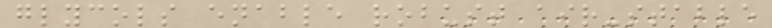glycols enable robust air-stable
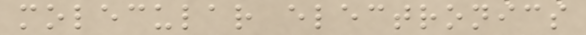molecular electronics
